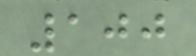100
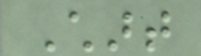Chart
